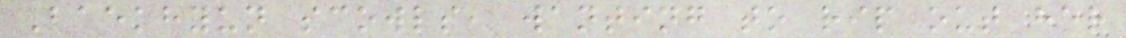Baekhyun scowls, wanting to rip out her
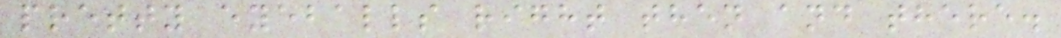pretty eyeballs right then and there.
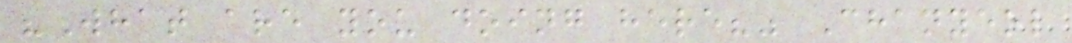"What are you doing here?" Chanyeol
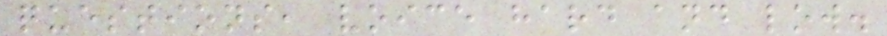questions, voice hard and low.
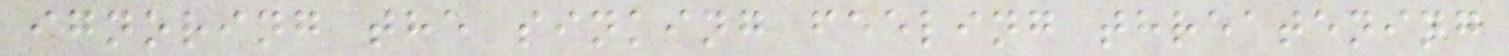ignoring the sinking feeling threatening
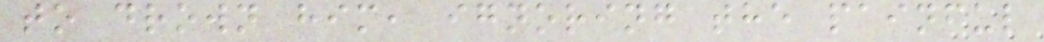to drown him, ignoring the painful
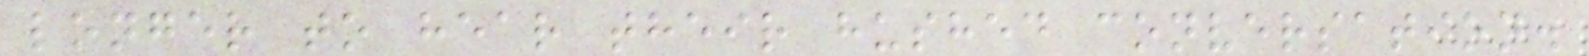longer to hear their hushed conversation.
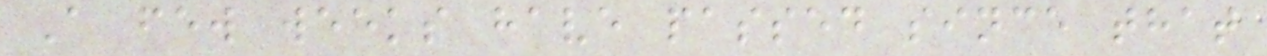A few weeks have passed since that
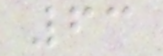63
